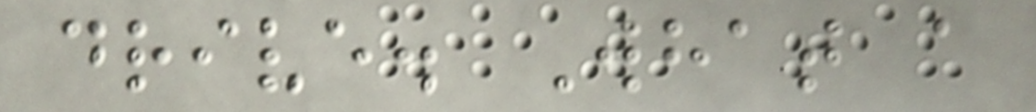drive. What a
